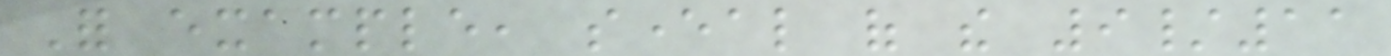For example, several of the 9/11
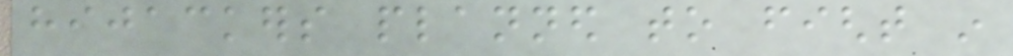hijackers planned to fight in
